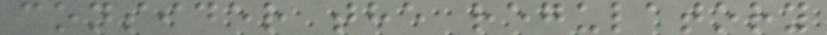consider the regulatory
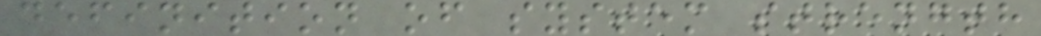definition of system strength
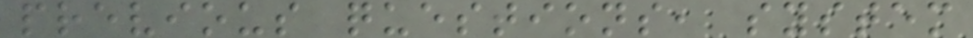previous questions, system
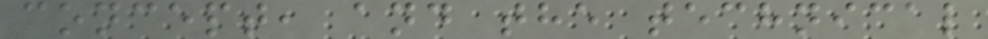concept, and the technical
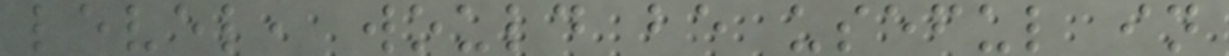level, would be useful in
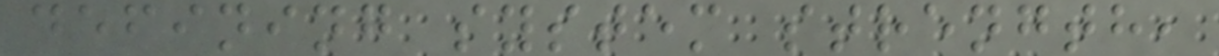defining system strength,
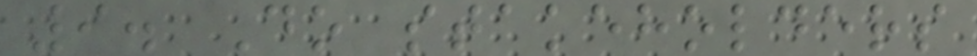9. Do stakeholders
